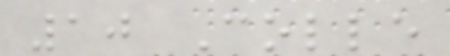10 Colle
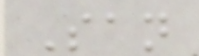San
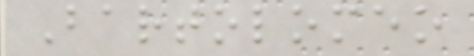Bartolomeo
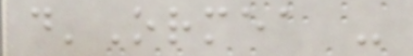d'Ormea -
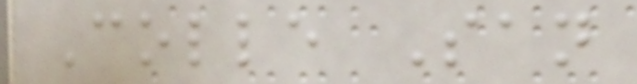Colle San
